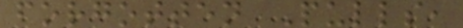forgotten Pulls,
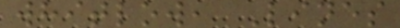whitlow, Lines
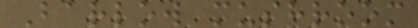Barlow mushroom
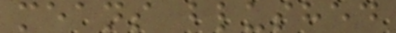means blushed
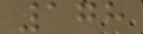178
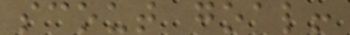scout goal!
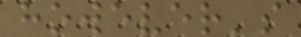however's
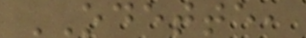ODETTE,
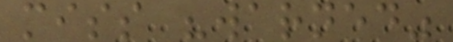miss "warned"
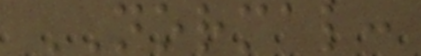NORMAL:
